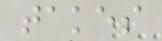takes
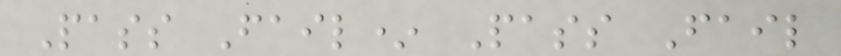Pass Fail* Pass Fail
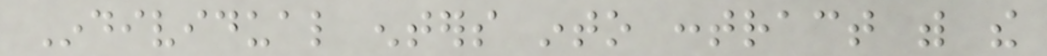Individual enters into contract with the
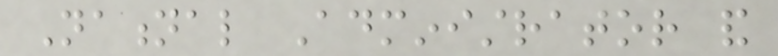National Administrator and
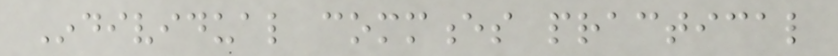Individual commences practical
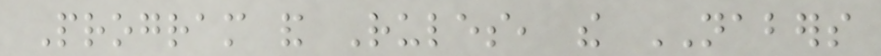Program and Rules, the NABERS
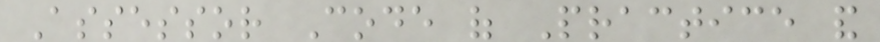Assessor Code of Practice and
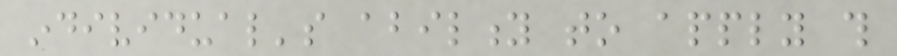individual's ability to apply this
